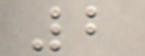2
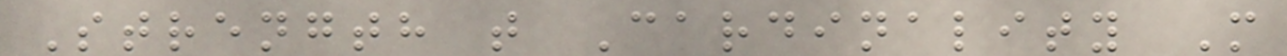Strength t Cardinality M
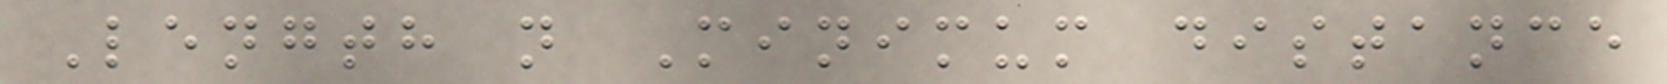Length n Minimum distance
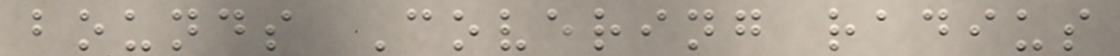bounds Covering radius
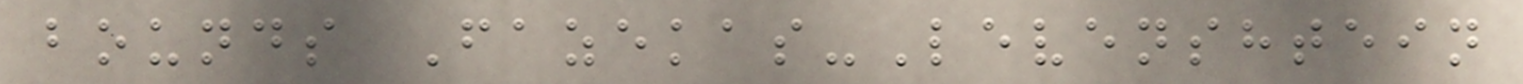bounds Fazekas-Levenshtein
